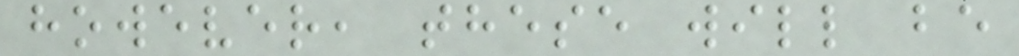however, these will be
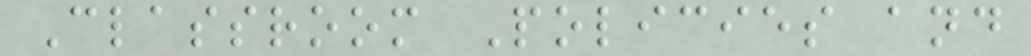Classroom Policies and
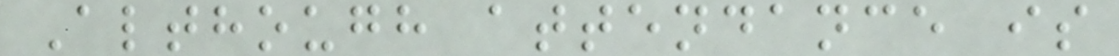Although attendance is
